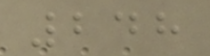248
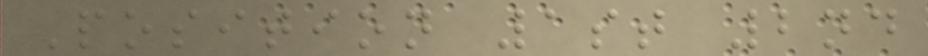Position 1st 2nd
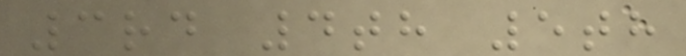3rd 4th 5th
